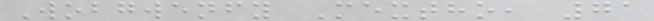Wobgwenfy Mextho, 71
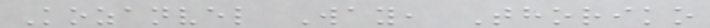Kozanvel Way, Thoriko
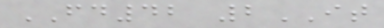FD42 2IT
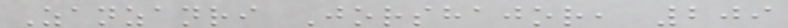Zanzanri Jorshajor, 209
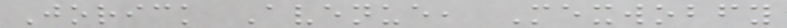Jorick Avenue, Mexwobfy
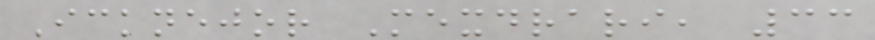Icknejor Mexdrari, 33
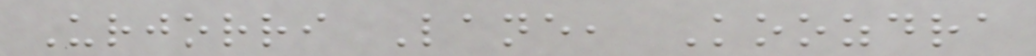Urjorri Lane, Koozdra
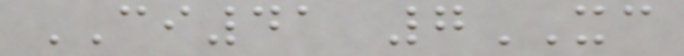CI41 7XC
